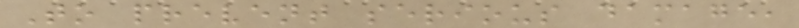To prevent serious damage,
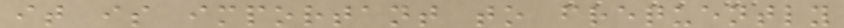it is important to frequently
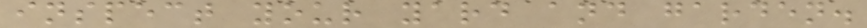inspect your yard and garden.
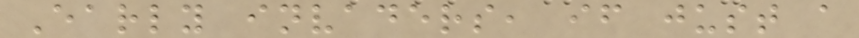Early invaders, if just a
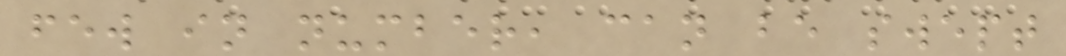few in number, can be swept
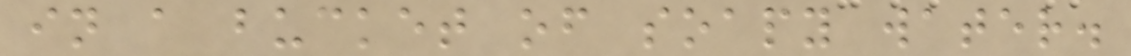in a bucket of soapy water.
